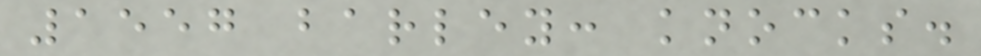1557 barley: knocks.
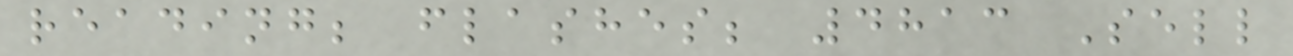reading; flashes; 4813 Sell
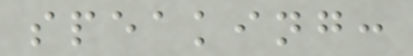speaking:
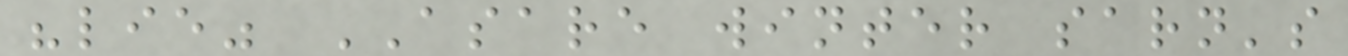"lie" ASARE winter sarn's
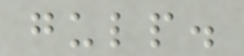gulp.
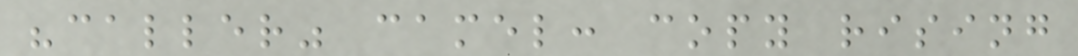"caller" camel: copy rising
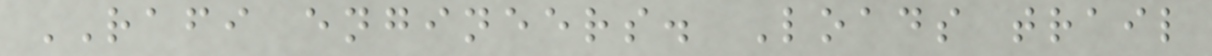RAFI engineers. Loads trail
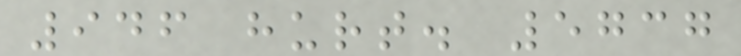946 hurt. 5737
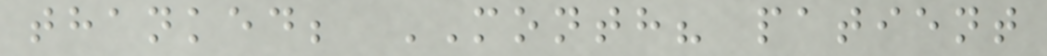thanked; MONTH? patient
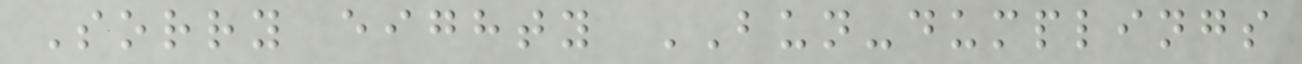Sorry eighty BUN-dumplings
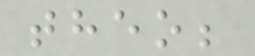theo;
